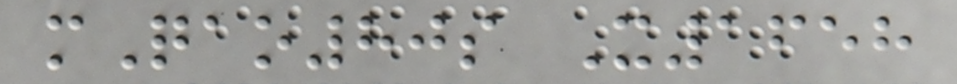mQao80s X1658
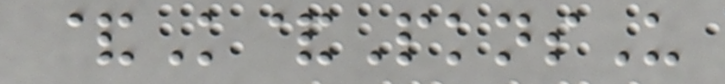&K&PknsU
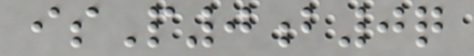isP0b0q
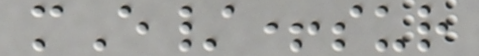mE/+sur
